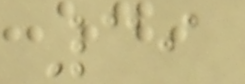39
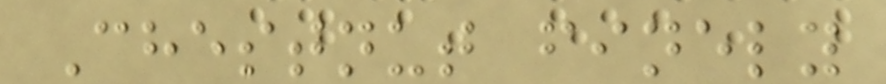Chestnut finely
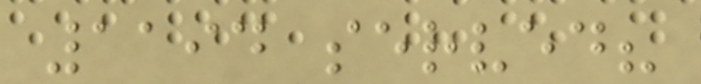1194 served?
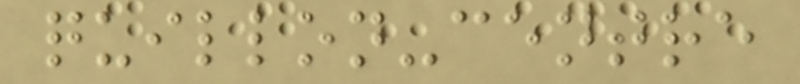quillon-centre
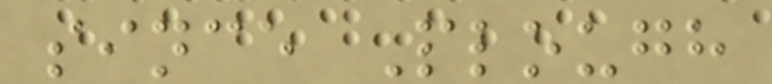since Plough
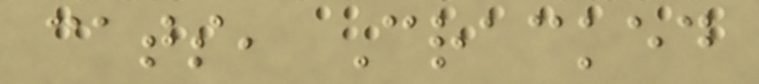cats, Cracked
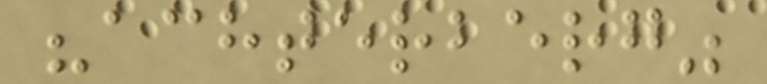"achterberg"
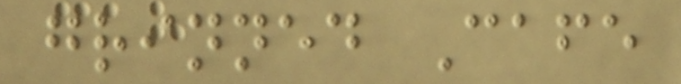grinned Cafe
